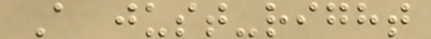A just-right
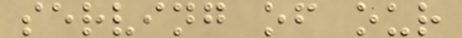serving of our
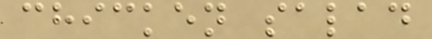chicken salad
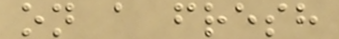on a fresh
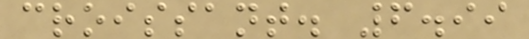croissant. 6.99
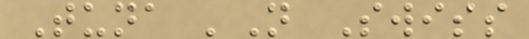Tuna 'N Swiss
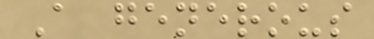A generous
